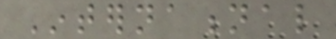International
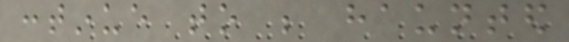continue to be haunted
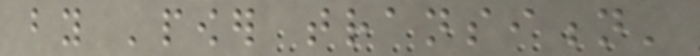by 'power transition'
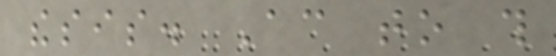thesis. According to this
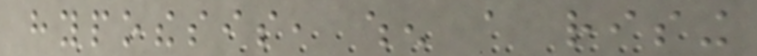hypothesis, when a rising
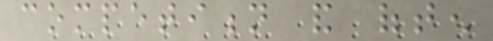competition and often
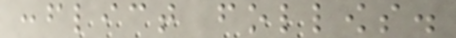conflict follows.
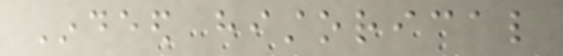Indeed historical
